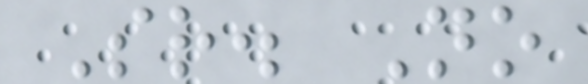Sr. No
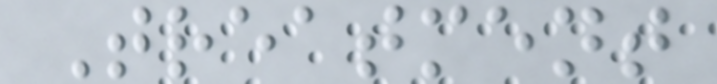Treatment
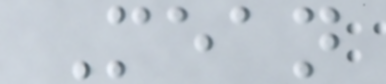Mean
